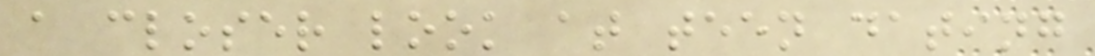a closer look at teen dating
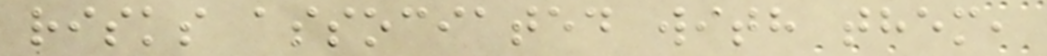risks associated with them,
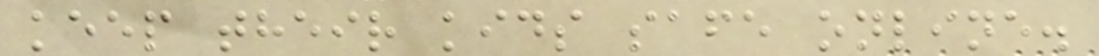keep their kids safe online.
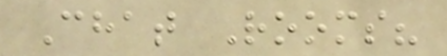Chat Rooms?
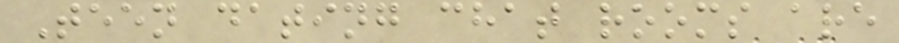Teen dating chat rooms are
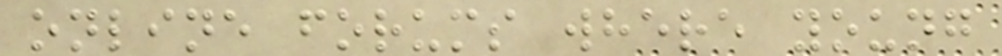online forums where young
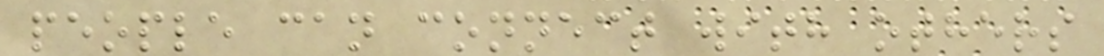people can connect with others
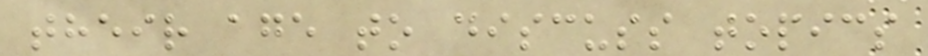their age to discuss topics
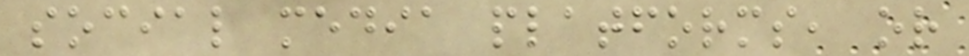social media platforms, or
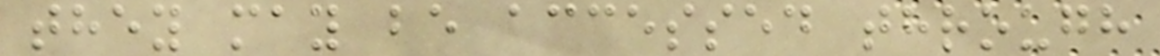they may be accessed through
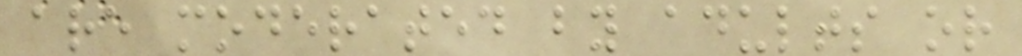are moderated by adults or
